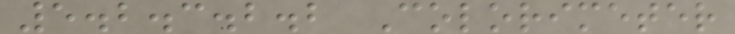5.2.3.2.2 Colorimeter
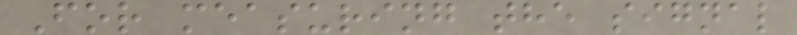For measuring the signal
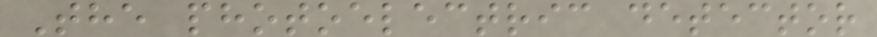The photoelectric detector
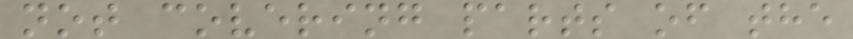not covering parts of the
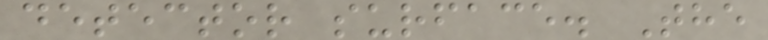detector surface. The
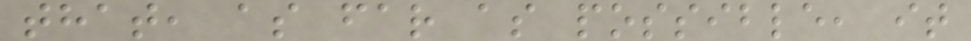that, as far as possible, it
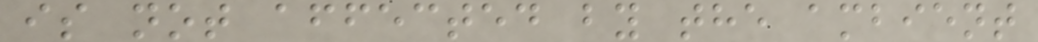is not affected by the ambient
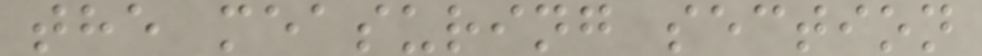the measuring section
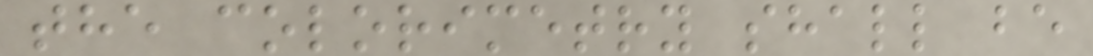the colorimetry shall be
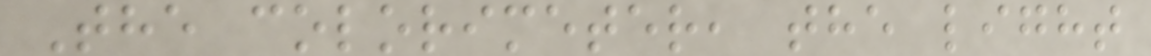The colorimeter, the light
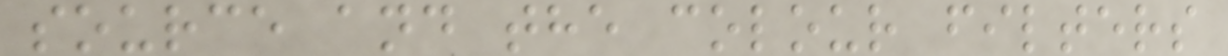source and the colour filters
